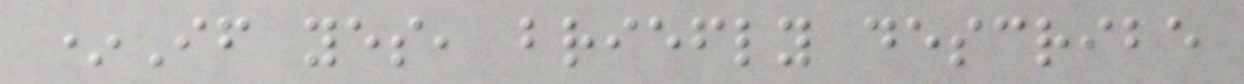*If yes, briefly describe
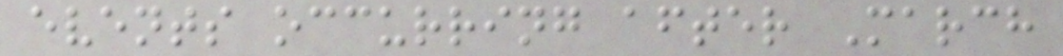events occurring after March
